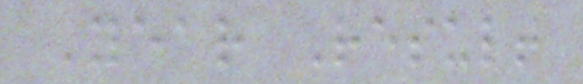Year Result
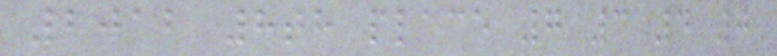2012 8th place 7 3 4 0
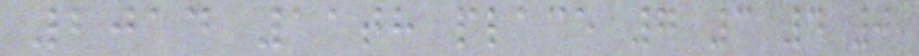2014 11th place 7 3 4 0
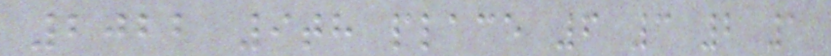2022 9th place 6 3 2 1
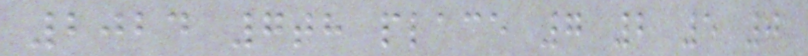2024 7th place 7 2 5 0
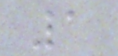1
